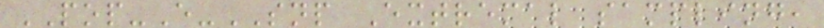POP-E-SNP Extremal sampling,
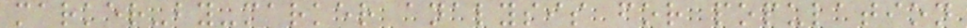marker-by-marker analysis for population
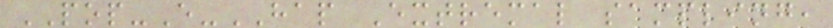POP-E-HAP Extremal sampling,
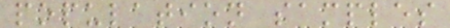population samples
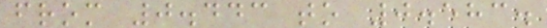from 0.443 to 0.583.
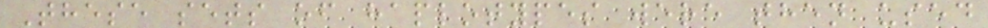These sets of haplotypes were then used
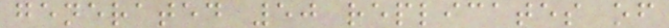generated 50 replicates of
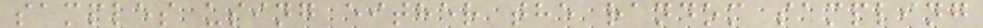samples using either the random sampling
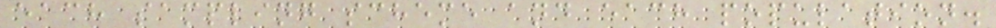each sampling scheme and each population.
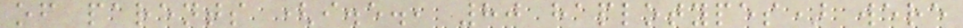of parents (i.e., 80 haplotypes) were
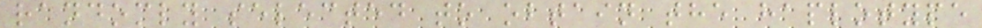randomly selected to obtain the haplotype
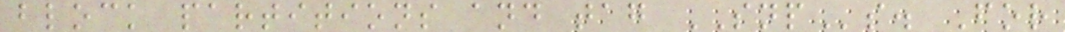block partitions and tag SNPs. For
